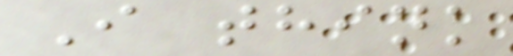I think
